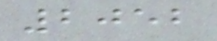2052
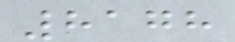8178
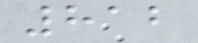812
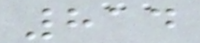814
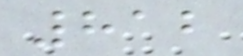812
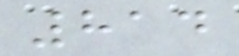814
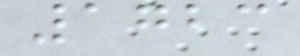1723
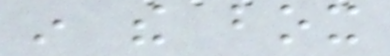in the box
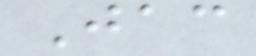Jac
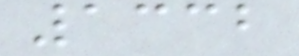1332
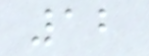12
